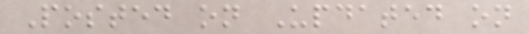Posted on Updated on
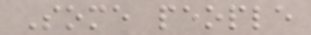Some people
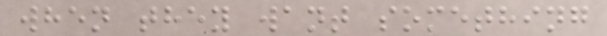when they want something
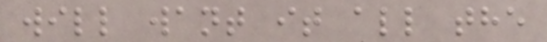will want it all the
